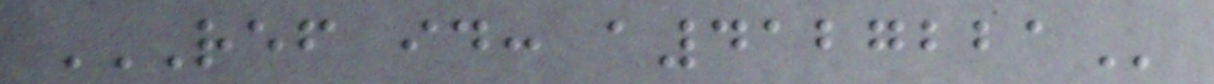REF ID: A4127221
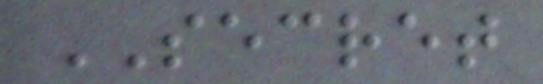SECRET
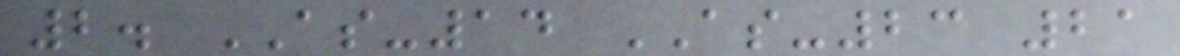2. AS-14 AS-23 21
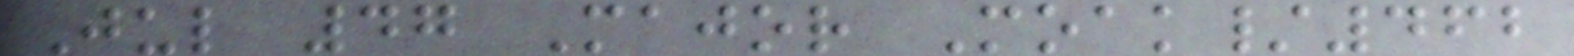Jul 47 Major Moak/462
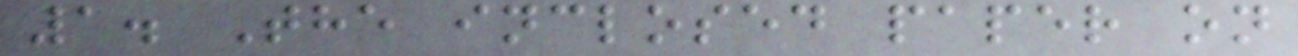1. The inclosed paper on
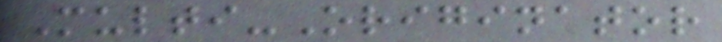Multi-Originator
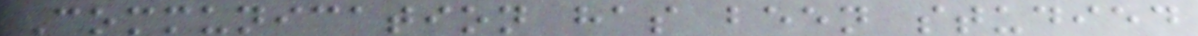Communication has been studied
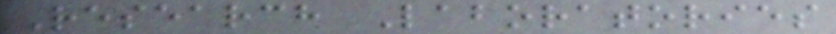Research Laboratories
